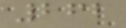262
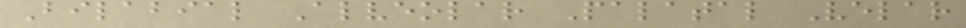Bilabial Alveolar Palatal Velar
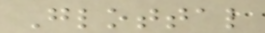Glottal
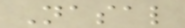Nasal
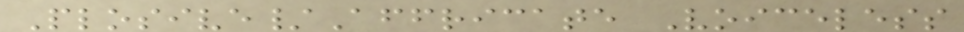Plosive/Affricate Voiceless
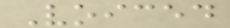Voiced
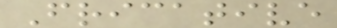Fricative
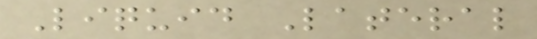Liquid Lateral
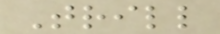Trill
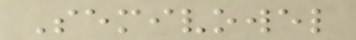Semivowel
